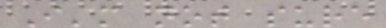I'm not sure
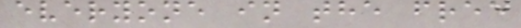everyone in the free
